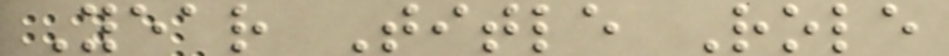Year Title Role
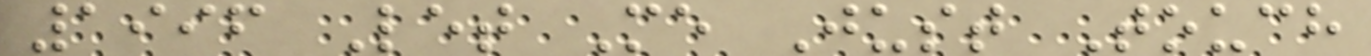1996 Let Me Just Touch
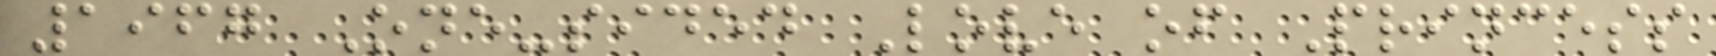1967 One-sided Love of Princess
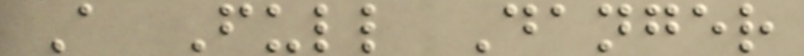A Full Danger
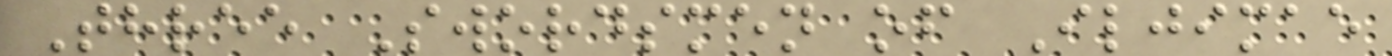Three Swordsmen of Iljimae
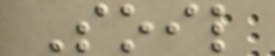Soil
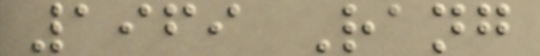1969 Rang
